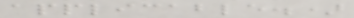applicable.)
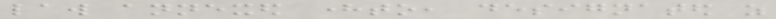law annexed hereto, designated as
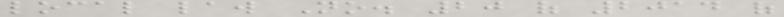local law No. 20 of 2014 of
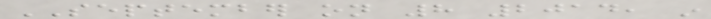SEPTEMBER on 8 2014, in
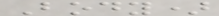Body)
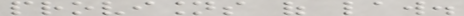provisions of law.
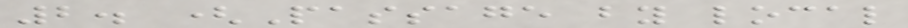2. (Passage by local
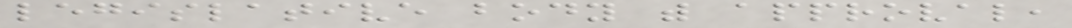legislative body with approval,
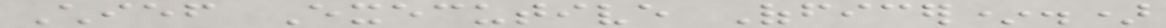Chief Executive Officer*.)
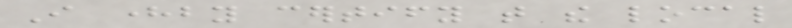I hereby certify that the local
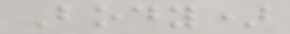Body)
